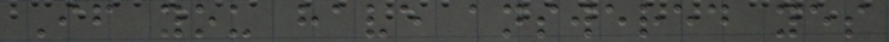If you have answered yes
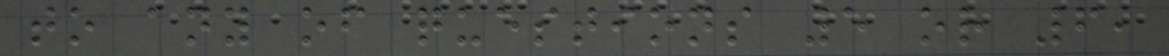to any of questions 5 or 6,
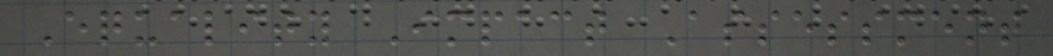Equality Impact Assessment
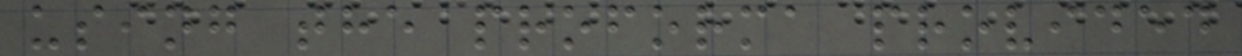using the proforma provided
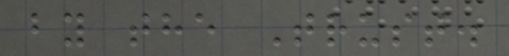by the Trust.
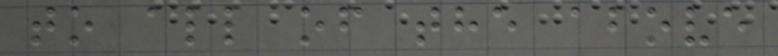to all of the above
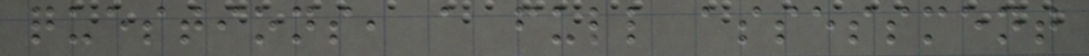questions, a full assessment
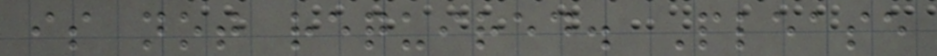is not required. Please
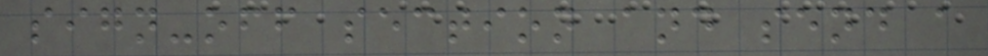sign-off section and send a
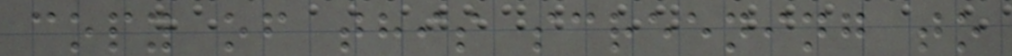copy of this screening to
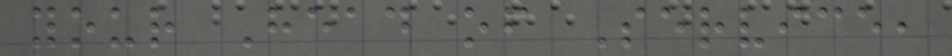your Head of Service,
